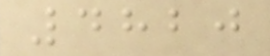4820
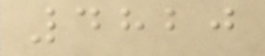4820
